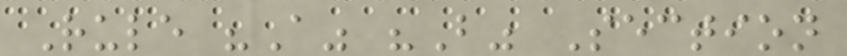Rule "A" "B" Section
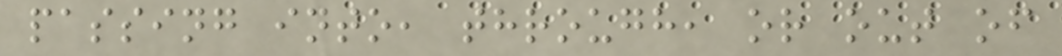passing into, through, or out of
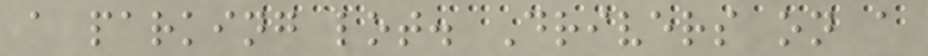a parking lot. Drivers on a
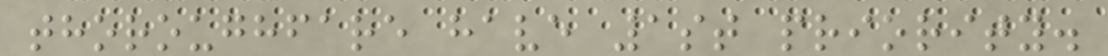thoroughfare have 1st priority.
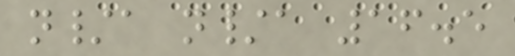n/a n/a 16.5
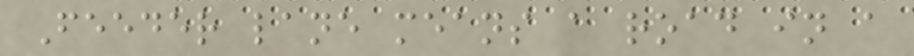Feeder lane means a road in a
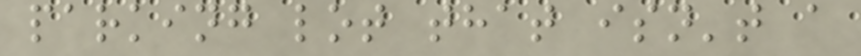parking lot that isn't a
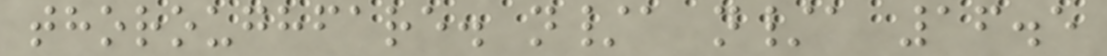thoroughfare. n/a n/a 16.5
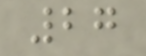27
